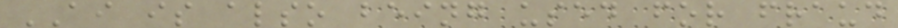AI is also being used for fraud
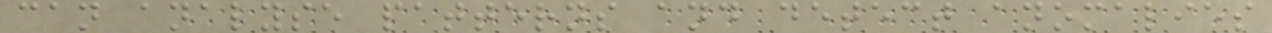can analyse patterns and detect anomalies
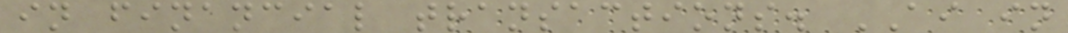in financial transactions. AI in
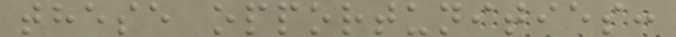these opportunities:
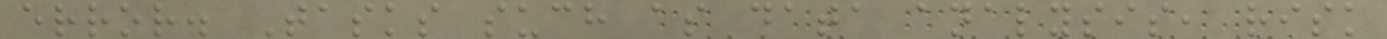error. Tasks such as data analysis, risk
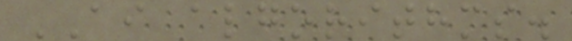AI algorithms.
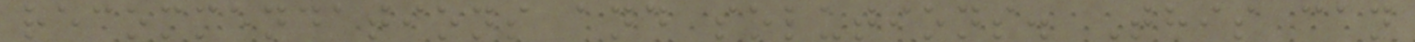recommendations and solutions. This can
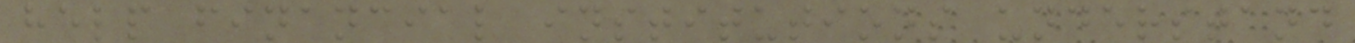help financial institutions understand
